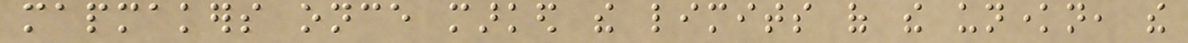mapmakers once marked the limits of the unknown, the
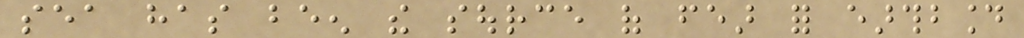sea has been the source of fear for earthbound
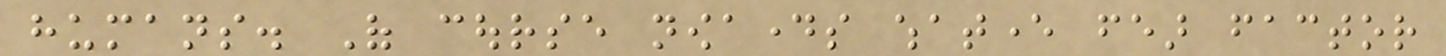humans. Of course nowadays whatever fear factor
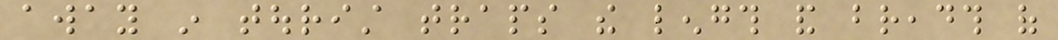away in tourist traps the length and breadth of
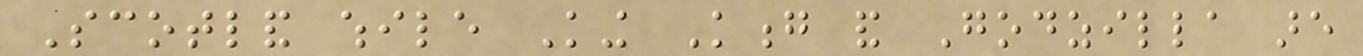Scotland while King Kong and Godzilla are
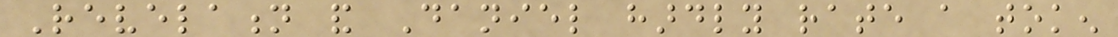Revelation and Daniel hardly rate a token
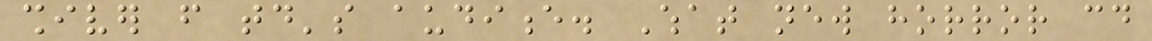shiver from today's audience. What new horror could
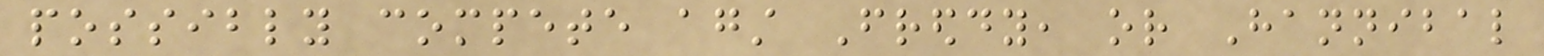possibly compete against Freddy, or Hannibal
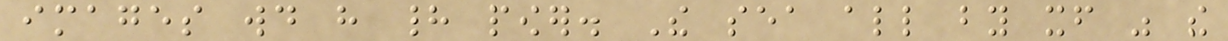images would have had power. The sea all by itself was the
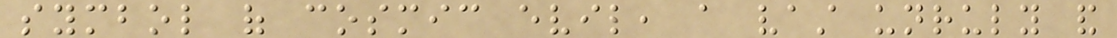symbol of cosmic evil, a vast unruly and
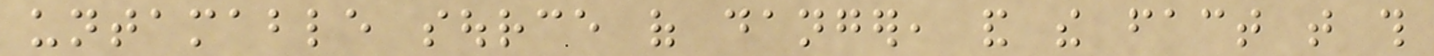untamable source of danger, and the fact that this
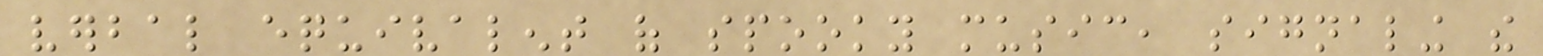verbal equivalent of spooky music, signaling the
